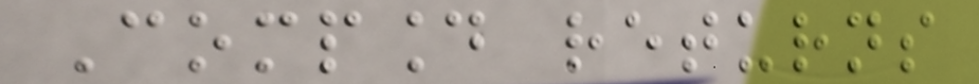Compound returns
